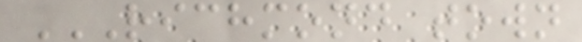RICHMOND TOWN
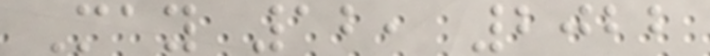May 12, 2022
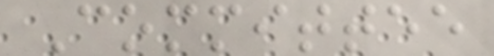Committee
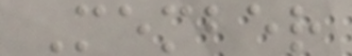Member
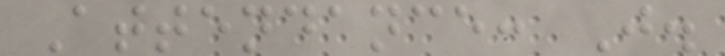Attendance: J.
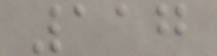117
